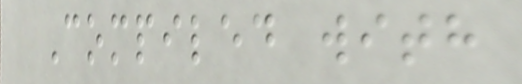Compiled with
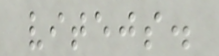vitejs.
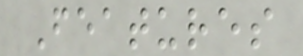Features
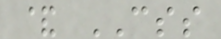& CSS
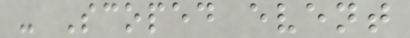- Scoped event
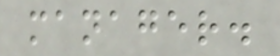manager.
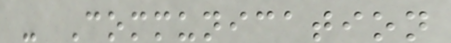- Communication
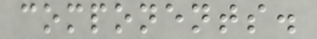components.
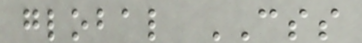global CSS
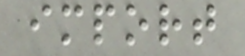import
